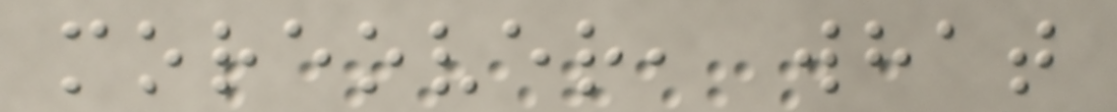moreover, what
